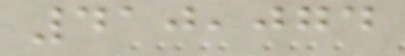410,074
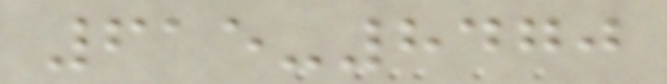615-8470
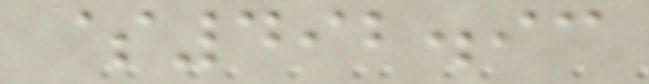$492.93
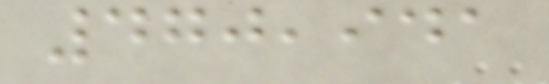470,941
